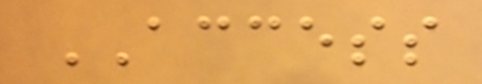ACCESS
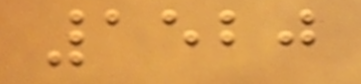1520
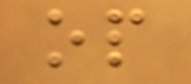op
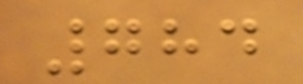784
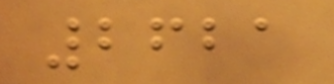2621
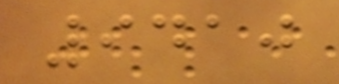9410
